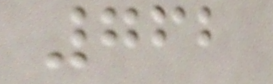762
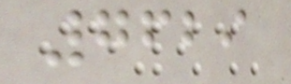7629
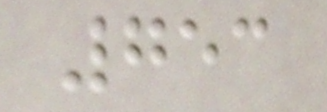753
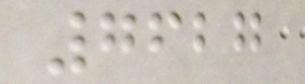7627
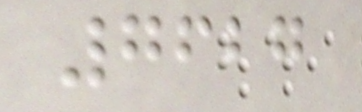7627
